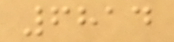6814
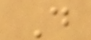D
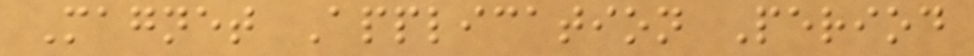Magnet Application Period
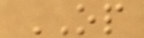OP
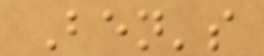Ben's
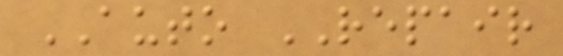AUTO REPAIR
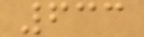633
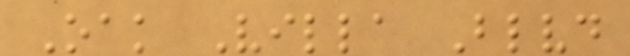Oak Villa Blvd
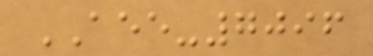AEE-7096
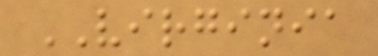VIRGINIA
